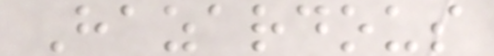Hazardous
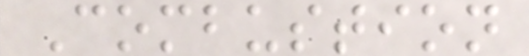Combustion
